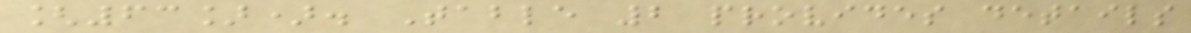[63]). Table 2 provides details
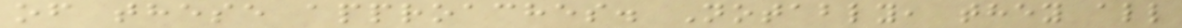of these approaches. Notably, they all
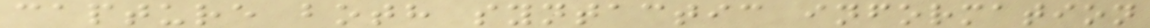capture both syntactic information
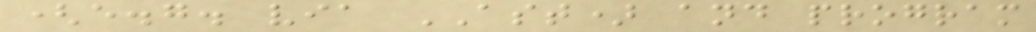(e.g. via AST) and program
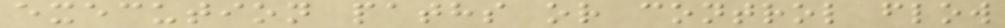execution paths or control flow
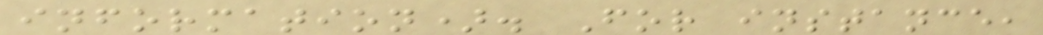information). For instance,
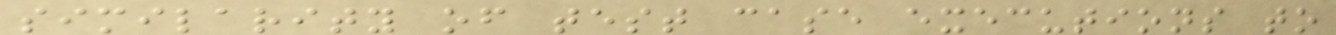similarity of test case executions to
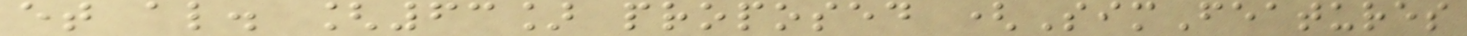et al. [63] proposed (SimFeatures
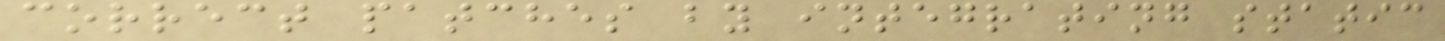correct patches by integrating static
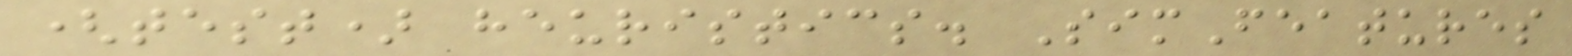(test) heuristics. SimFeatures
